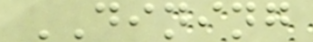DINING
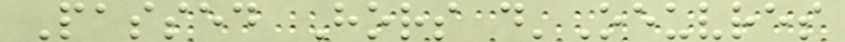Passed Hors d'Oeuvres
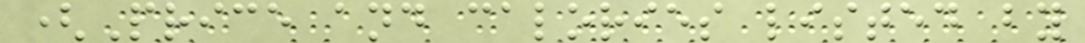(Price and calories listed by
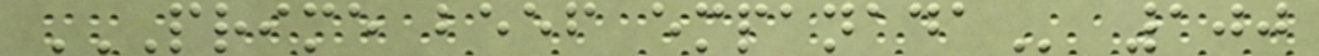PRIME BEEF EMPANADA 100
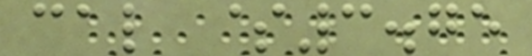cal $3.75
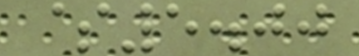$5.00
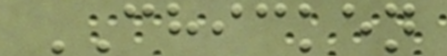CHICKEN
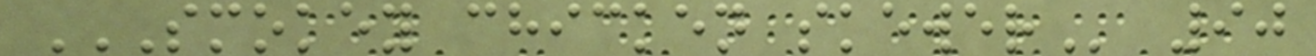SMOKEY CHICKEN SKEWER 90
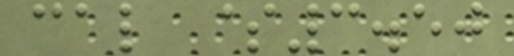cal $3.50
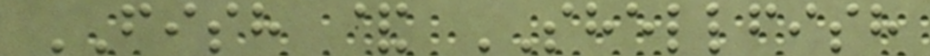FISH & SHELLFISH
